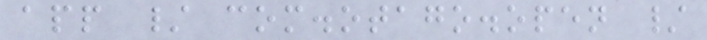app / com.otago.open /
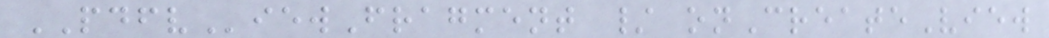PDFViewFragment / onCreateView
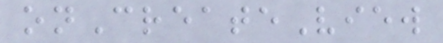onCreateView
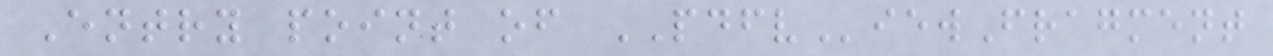Entry point of PDFViewFragment
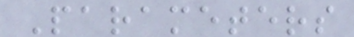Parameters
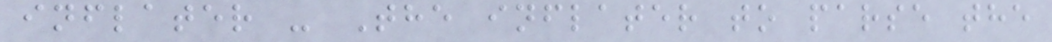inflater - The inflater to parse the
